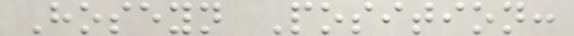Hoseyn Position:
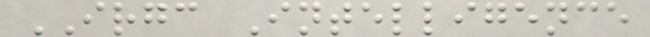IRGC Intelligence
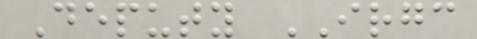Deputy IRGC
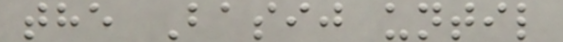the Basij until
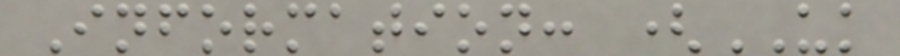Information: (UK
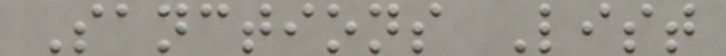Sanctions List
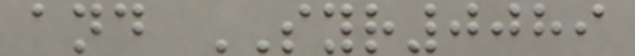and SYR0089
